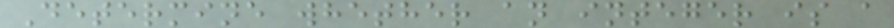Determine whether an integer is a
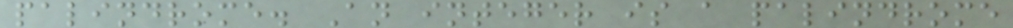palindrome. An integer is a palindrome
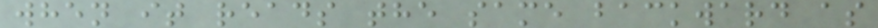when it reads the same backward as
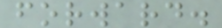forward.
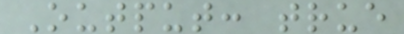Output: true
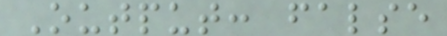Output: false
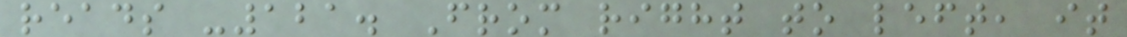reads -121. From right to left, it
